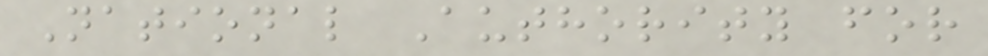National Authority for
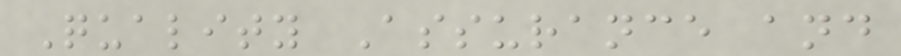Quality Assurance and
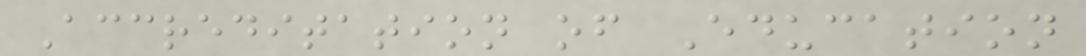Accreditation of Education
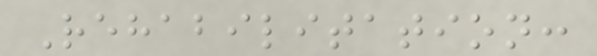Rehabilitation:
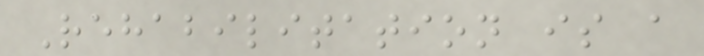Rehabilitation is a
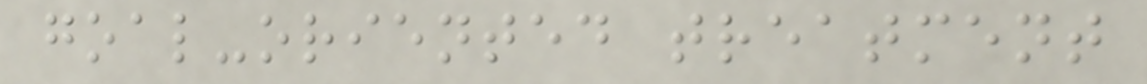goal-oriented treatment
